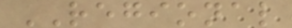REGIONAL
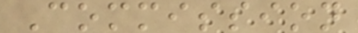Commission
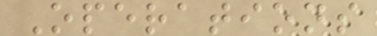Operations
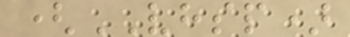(VHSP)
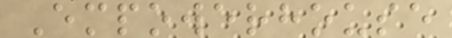Empowerhouse
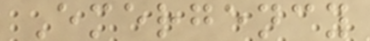Emergency
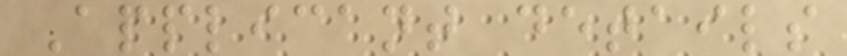Applicant details
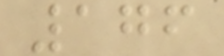176
